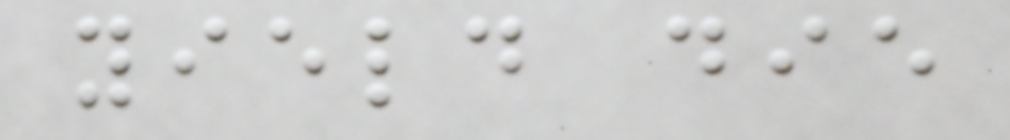yield die
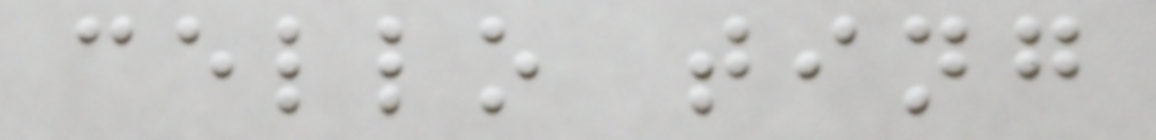cello ting
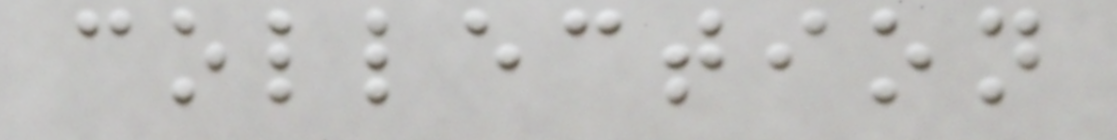collection
